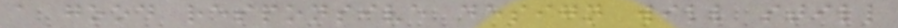a good responsive design will still
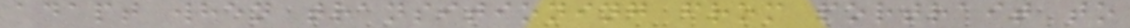adapt when transitioning from portrait to
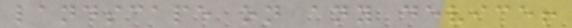landscape on any device!
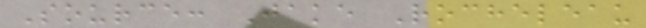Source: Jake Rocheleau
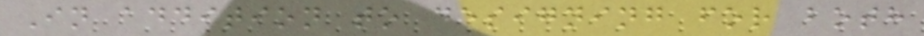In addition to designing for both
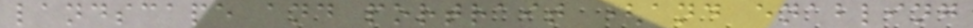landscape and portrait (and enabling
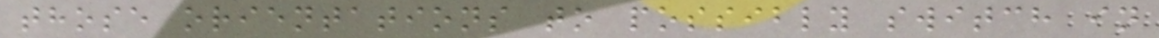those orientations to possibly switch in
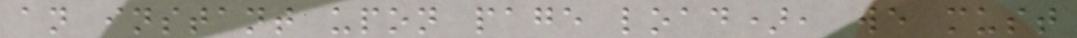an instant upon page load), we must
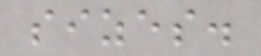sizes.
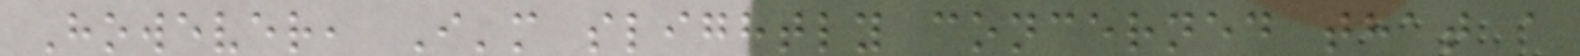However, I'm slightly concerned that a
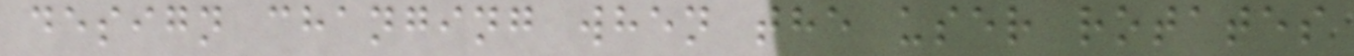design changing when the user rotates
